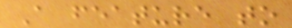A feature to
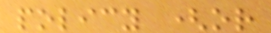policy (or
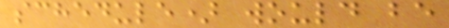schedule) would be
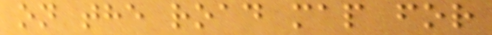on the road map for
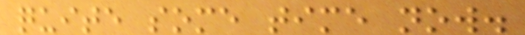quite some time now.
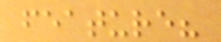feature?
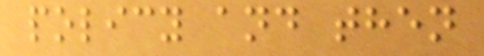policy and then
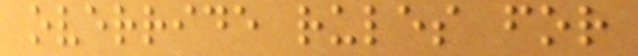override rules for
